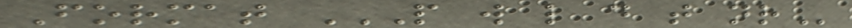Format P W L D T NR
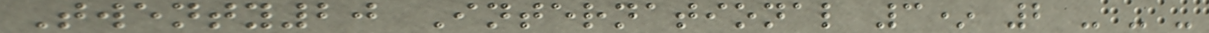Twenty20 International 3* 2 - - -
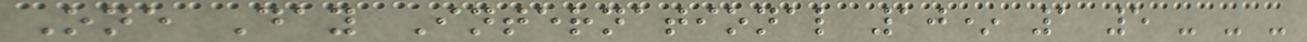One Day International 10* 1 5 - - -
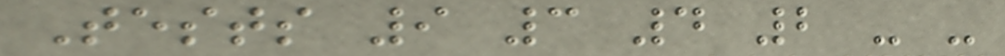Tests 9 3 4 2 - -
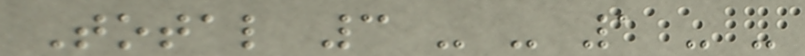Total 3 - - 1 - -
